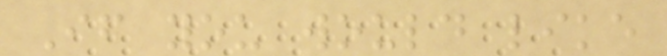If you would like
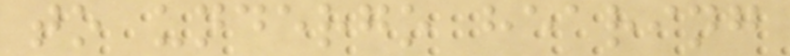to undergo hearing
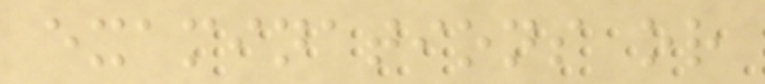examinations or
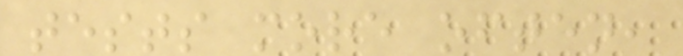tests more often,
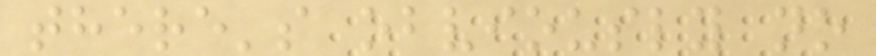there's obviously no
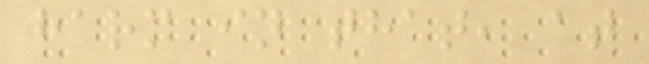harm in that, at
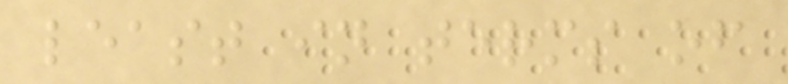least in terms of
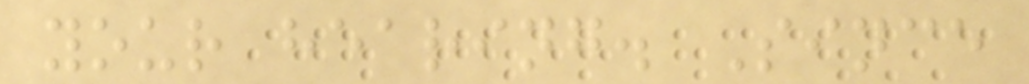your hearing. Since
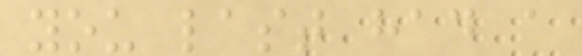you last had a
